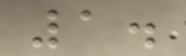1.
